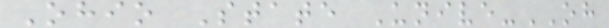Ohio State Unive-OH
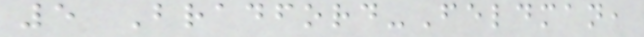5 Bradford-Feldman,
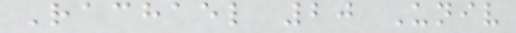Rachael 20 Univ
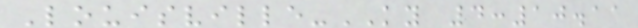Louisville-KY 4:10.11
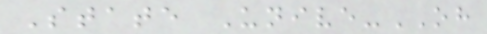State Unive-OH
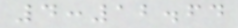4:12.64
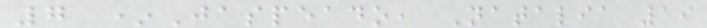7 *Jaspeado, Natalia 19
